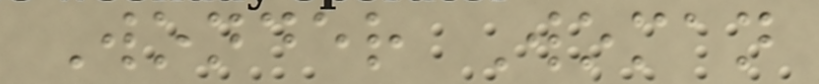Wonder Woman
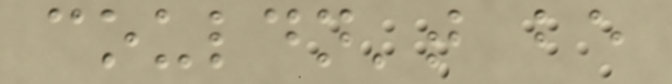couldn't be
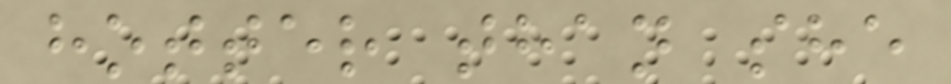hotter than she
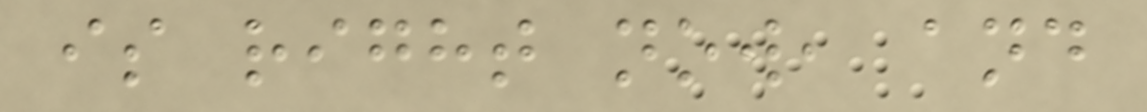is right now, and
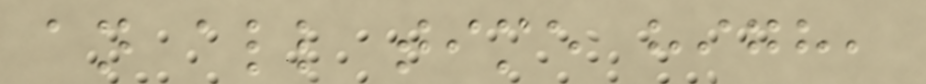an all time high,
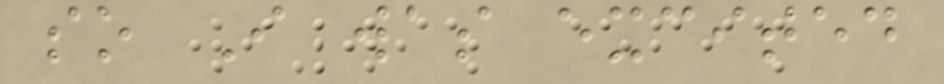so I was excited
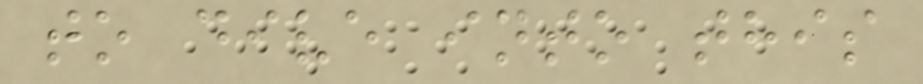to dive into this
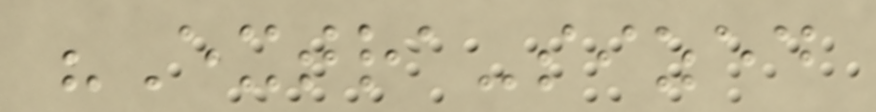"Extra-sized
